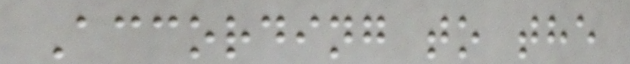According to the
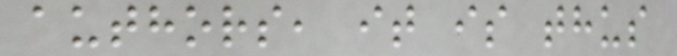authors, it is thus
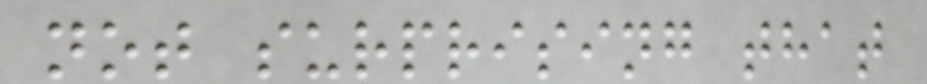not surprising that
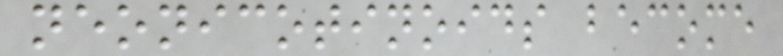neonicotinoids become
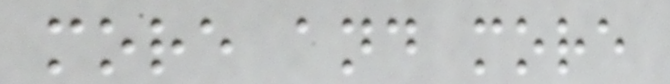more and more
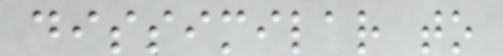dissimilar to
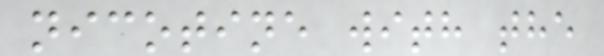nicotine with the
